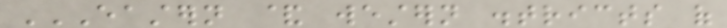EASTERN & WESTERN DISTRICTS OF
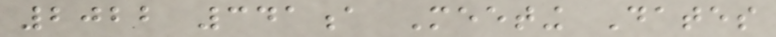2022 341a Meeting Dates
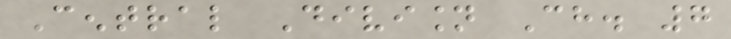Central Division Ch. 7
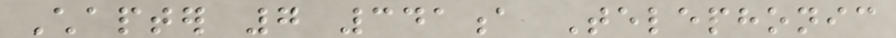Chapter 7 341a Telephonic
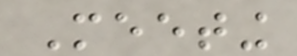Meeting
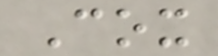Cox
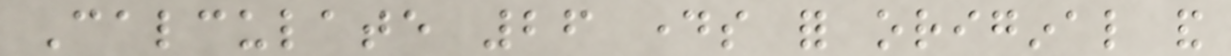Calculate 26 days for original and
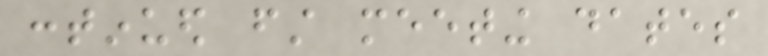continued first meeting dates
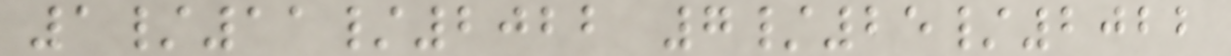1/11/2022 7/25/2022
